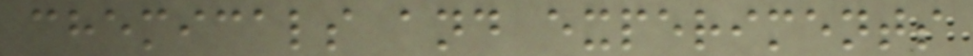chemicals and experiments
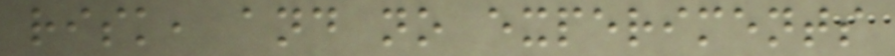risk, and no experiments
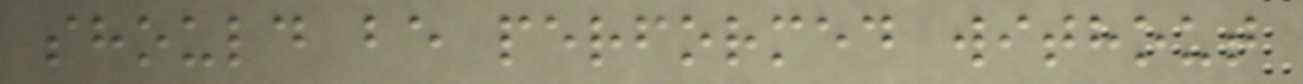should be performed without
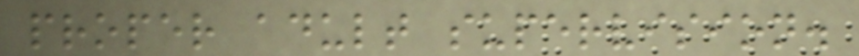proper adult supervision.
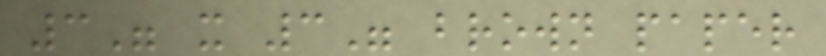3" x 3" brown paper
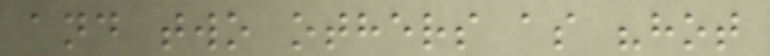and two others as "hot
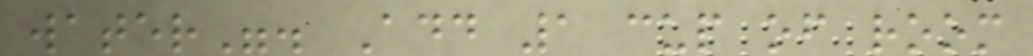water". Add 1 cup of room
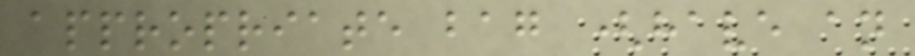appropriate bag (have an
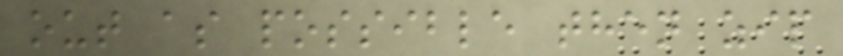out as possible then zip
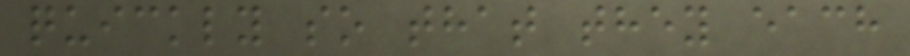quickly so that they each
